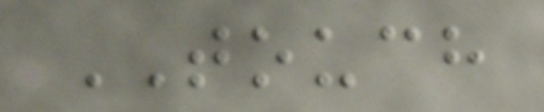TOUCH
